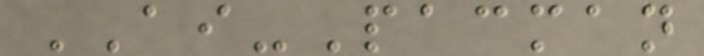AI-Pacman
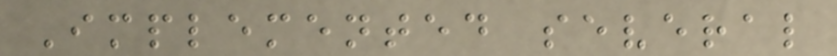Implemented several
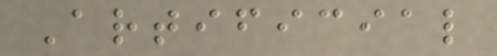Artificial
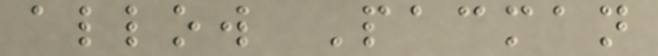allow Pacman
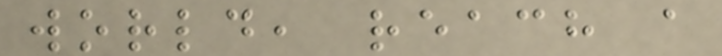world, reach a
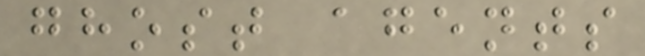ghost agents
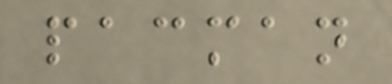pacman
